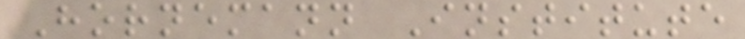Hornemann Institute
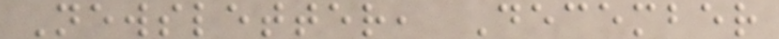Newsletter, December
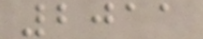2011
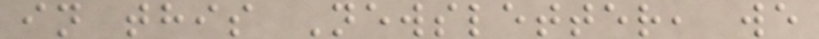in this Newsletter, we
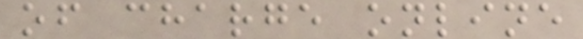of charge online
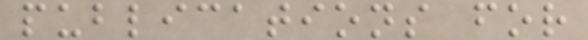publications for
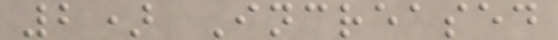2) Increased
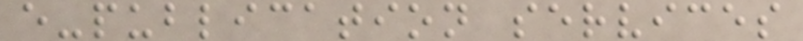e-publication services
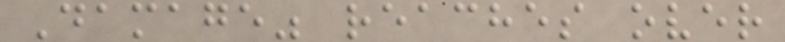Damage" reaches over
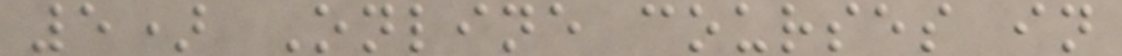5) Online courses in
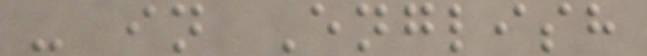- in English
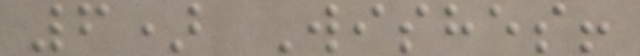6) Wishes!
